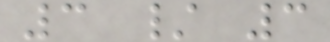3 / 3
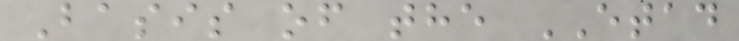Basis of the ETAD
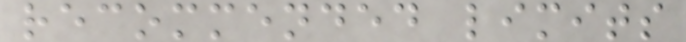recommended limits
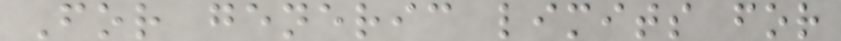For generic limits for
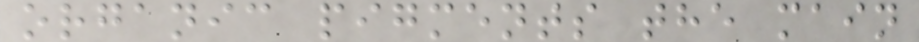organic pigments the main
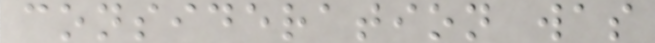consideration was
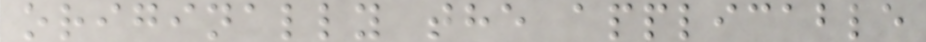originally the applicable
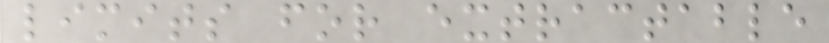limits for extractable
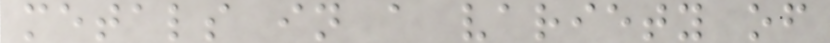metals in a variety of
